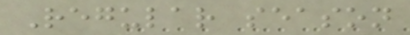Regular season
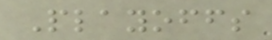Playoffs
